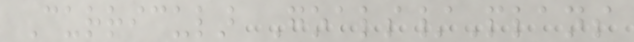Curricular Goals/Plans
